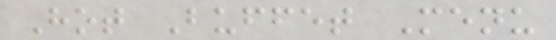Hot Buffet Menu
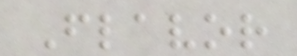Flavor
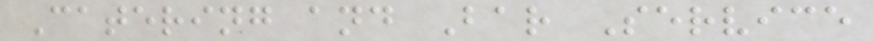Catering and Bar Service
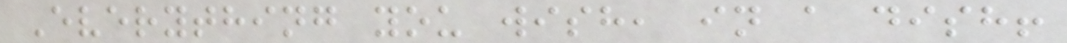Everything you wish, in a dish!
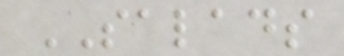SALADS
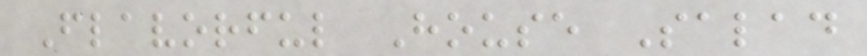Flavorful House Salad
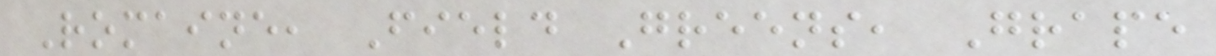Romaine, Field Greens, Grape
